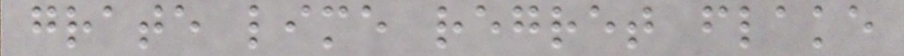grate lime regret flake
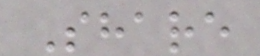Share
